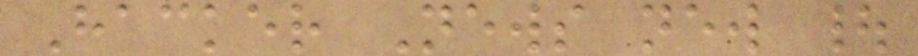Hacker News new |
